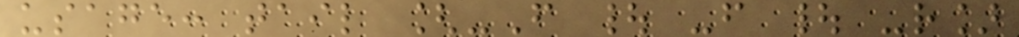usage: tail [-F | -f | -r]
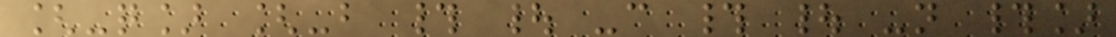[-q] [-b # | -c # | -n #]
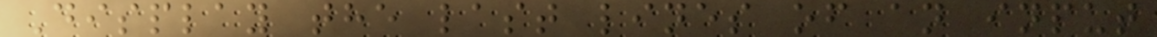Display the last lines of an input
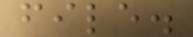file.
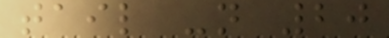tail -n 20
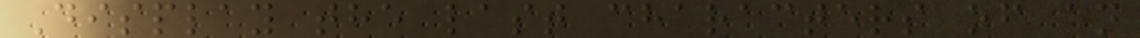Display the last characters of an
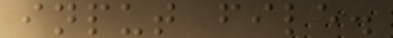input file.
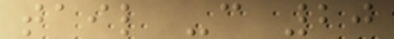tail -c 20
